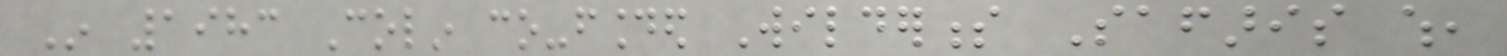In 1983 Colin co-founded Wilderness Safaris which,
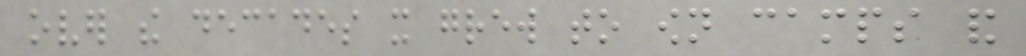over the decades it grew to own camps and
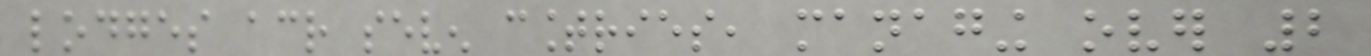lodges across seven countries, managing over 2
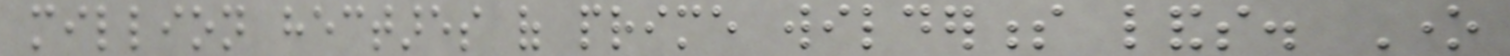million hectares of prime wilderness lands. One
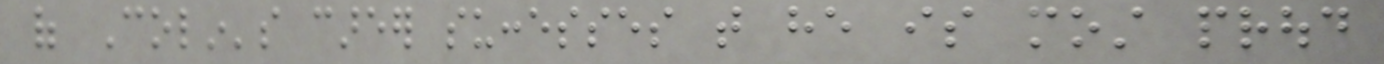of Colin's career successes that he is most proud
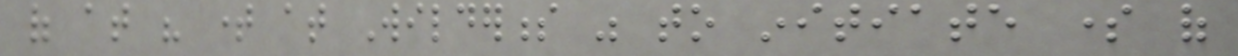of at his time at Wilderness was to initiate some of
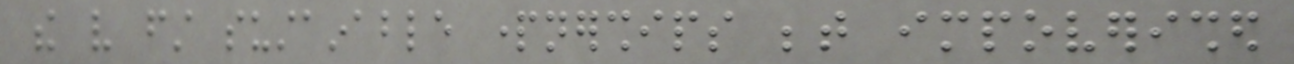the very first sustainable partnerships between impoverished
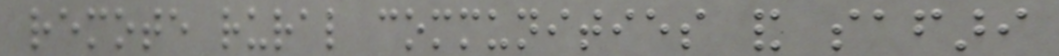remote rural communities and safari
